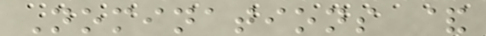Nominations &
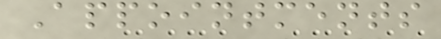Appointments
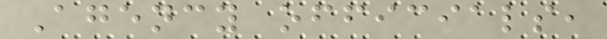Agency officials,
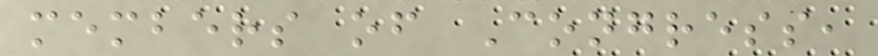members of Congress,
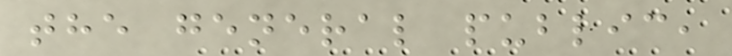the general public,
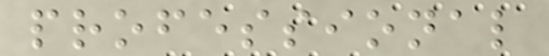professional
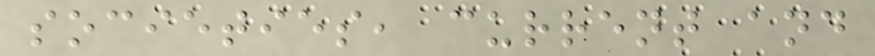societies, current and
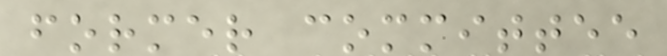former committee
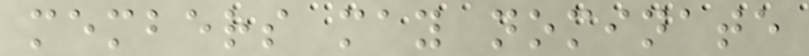members may nominate
